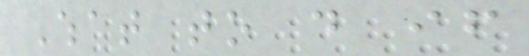What to do if
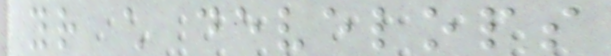your child develops
